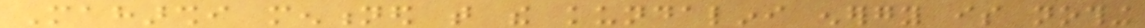Maharshi mentioned that the kundalini energy is nothing
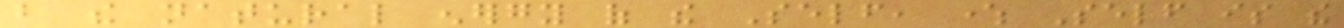but the natural energy of the Self, where Self is the
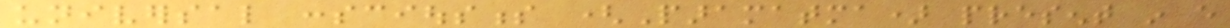universal consciousness (Paramatma) present in every
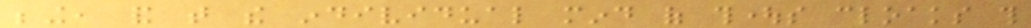being, and that the individual mind of thoughts cloaks this
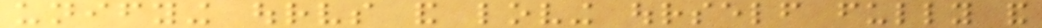unifying ourselves and loving ourself fully and
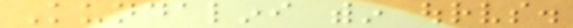Kundalini within ourselves.
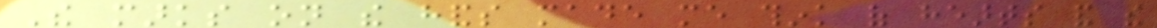The marks on the hands made me think of hearts and the
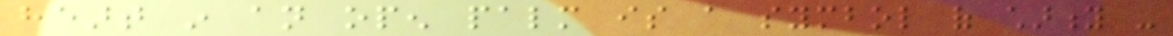heart in an open palm is a symbol of charity -
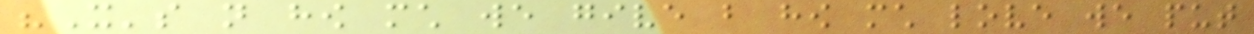"It's not how much we give but how much love we put
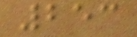253
